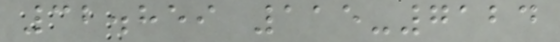32.859 115-7124
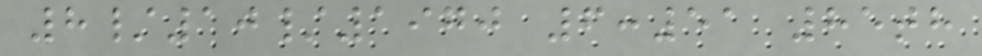8/10/1970 6:51 85th
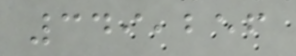349,256
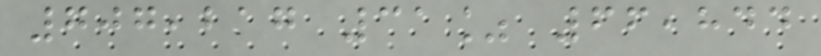707,217 31% 66,844
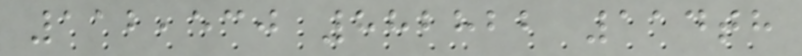112,530 882822 114th
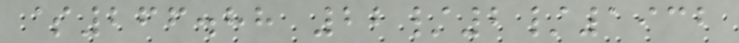$266.88 22/2/1932
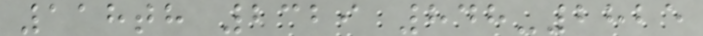118th 2329 848-2825
